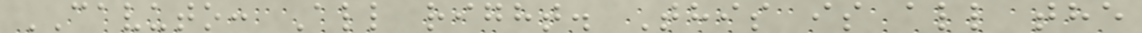CAVUTO: All right. This is all the
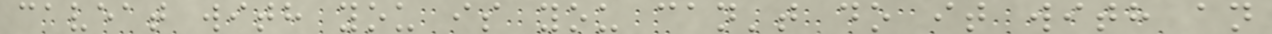caveat with you is you can't do it with an
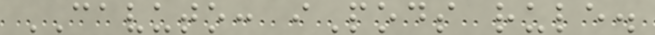CAVUTO: iPods rule.
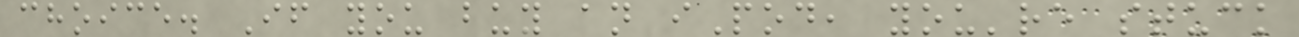choice. If you buy an iPod, you're stuck
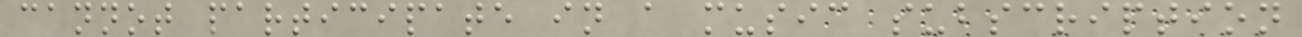cannot participate in a music subscription
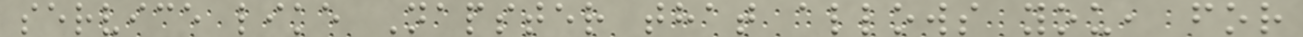service like Napster that allows you, for
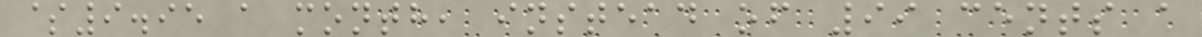$9.95 a month, instead of 99 cents a
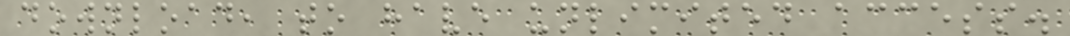download, to have unlimited access.
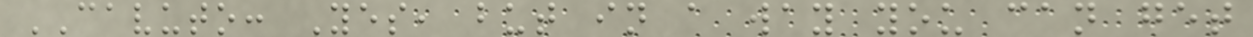CAVUTO: Yes, but in a way you can get
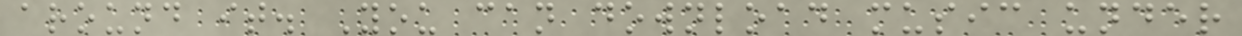around it. You can download music under
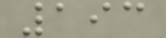193
